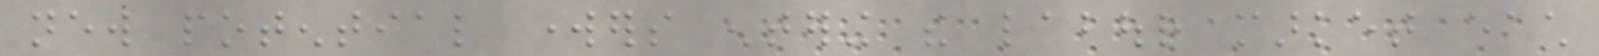new potential workers entering the labour market each
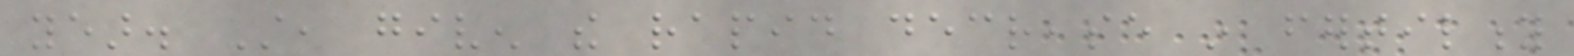year. Still, given the rapid decrease in fertility
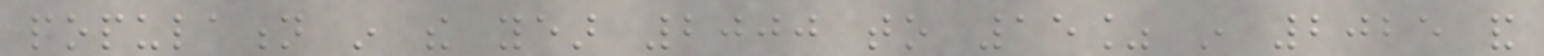population in the year 2000 to 15% in 2025 and
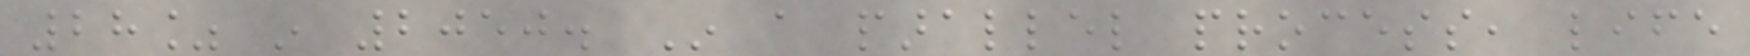28% in 2050. In a parallel process, life
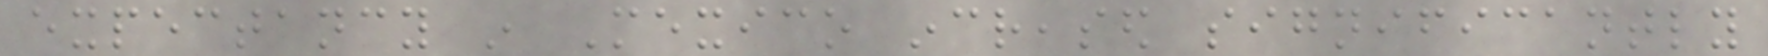expectancy in Mexico increased significantly
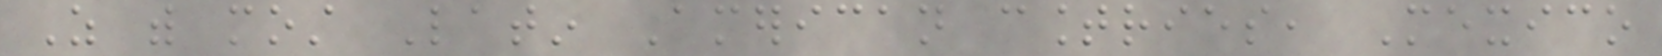As with most Latin American countries, Mexico
